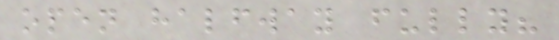open halfway fully?
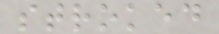stroked
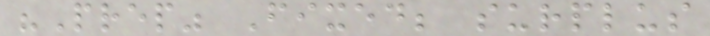"Prep" Fixed; surplus
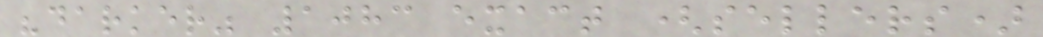"darker" 1083 exact (sellers)
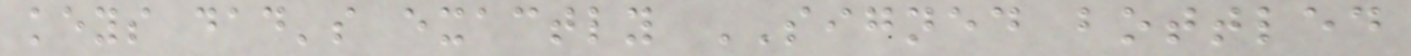keys dad's exactly SIGNED bottled
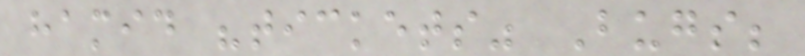hamid "tickets" Bugs;
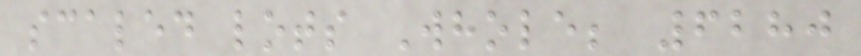scaled lots Whole; 6280
